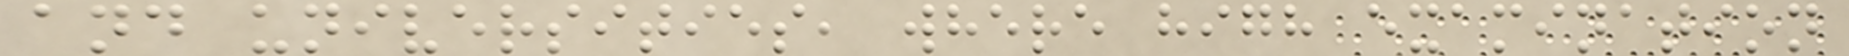and universities, where high examination
